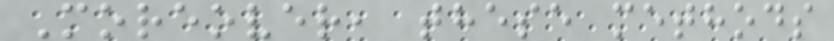Moreover, these methods
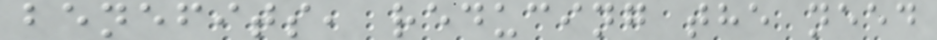benefits, reducing the need
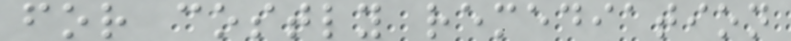for costly remediation
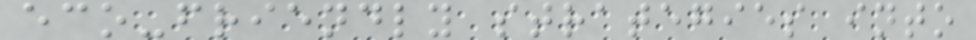eco-friendly strategies into
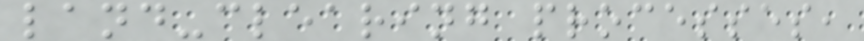land-clearing processes,
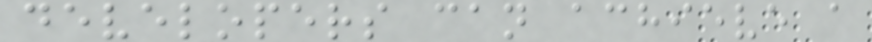developers can achieve a
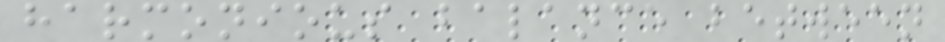harmonious balance between
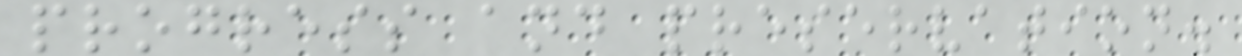progress and preservation.
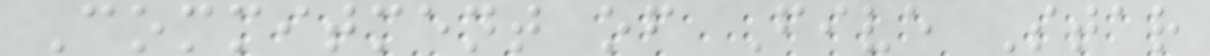Commitment of Five Star
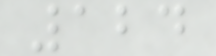124
